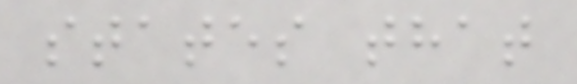states that
